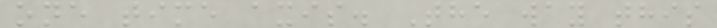one time axis. The way this
